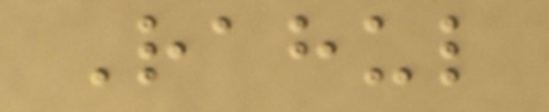Rahul
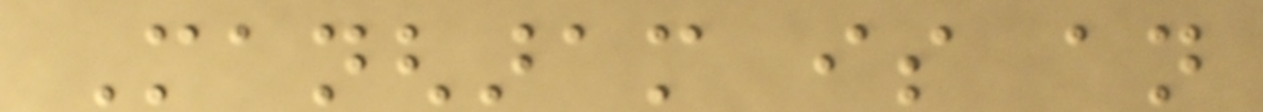Mangharam is an
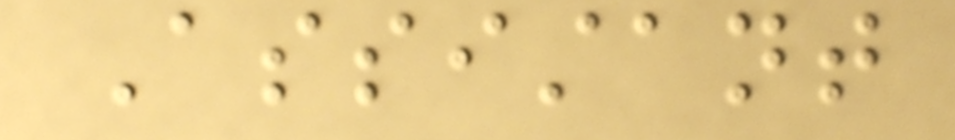Assistant
